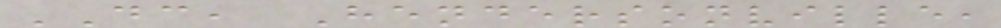DC, Hendersonville,
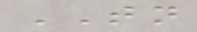TN
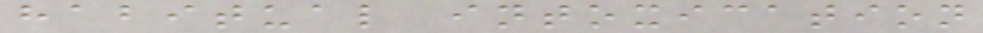habitual intoxication
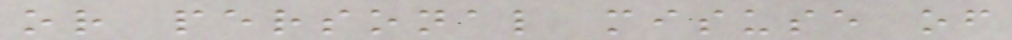or personal misuse of
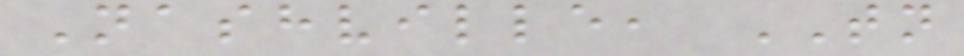Nashville, TN
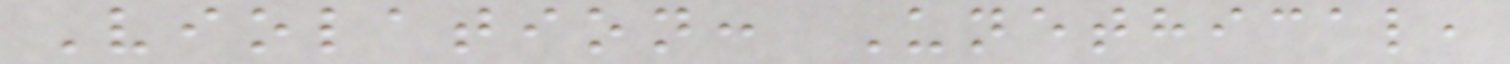Violation: Unethical,
